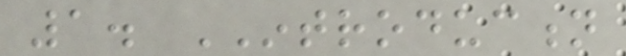1. INTRODUCTION
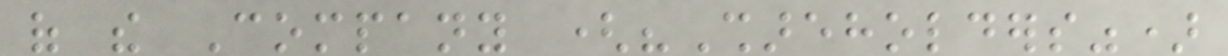of the Company ("Shareholders")
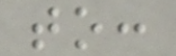to:
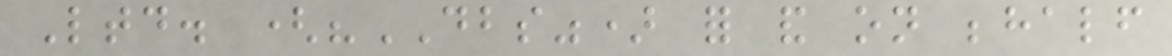Ltd. ("DBS") for and on behalf
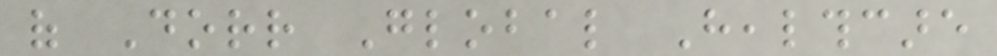of Dorr Global Healthcare
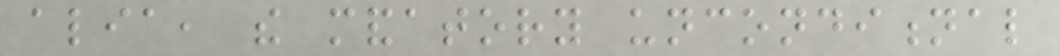alia, the mandatory unconditional
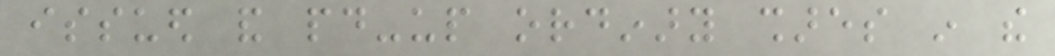issued and paid-up ordinary shares in the
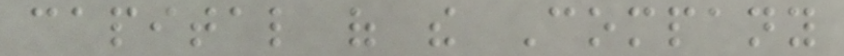capital of the Company
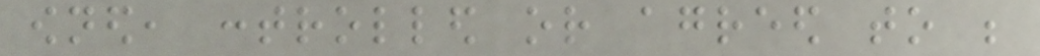owned, controlled or agreed to be
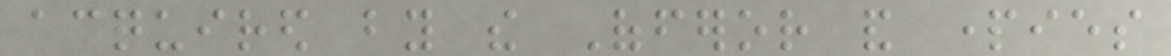acquired by the Offeror and parties
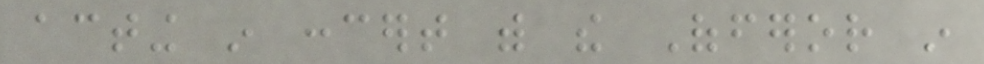acting in concert with the Offeror in
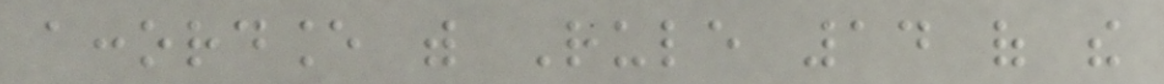accordance with Rule 14 of the
